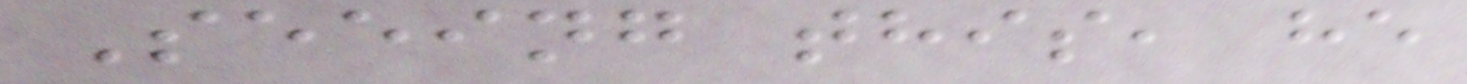Seeing this, he
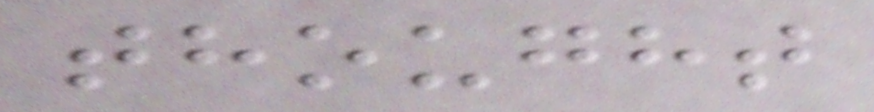thought
